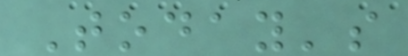Today's
